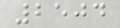2504
